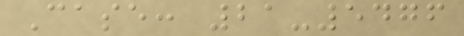Case: 21-5476
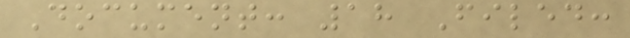Document: 18 Filed:
